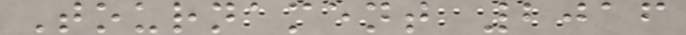Tournament 2016
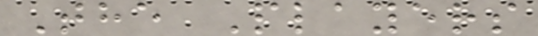The Players
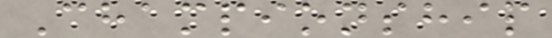Championship
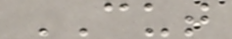CUT
